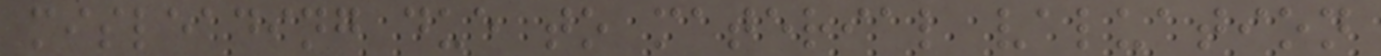misleading due to material valuation
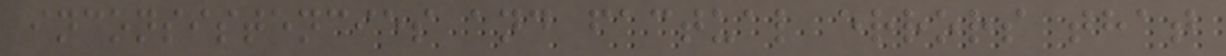inconsistencies and factual errors that
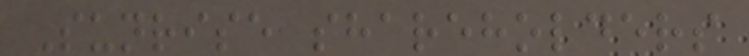Sunrise shareholders
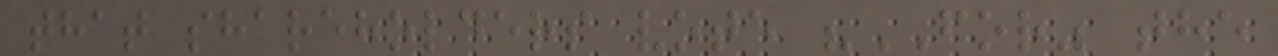that shareholders vote "FOR" the
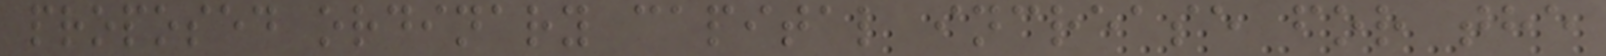proposed ordinary capital increase for the
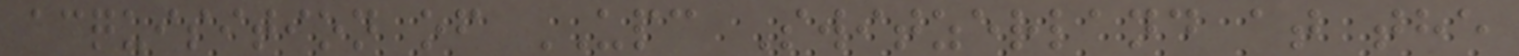acquisition of UPC Switzerland at the
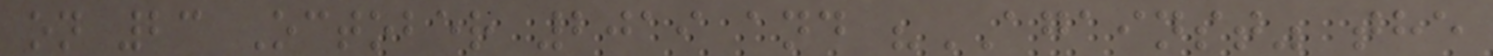on 23 October 2019 and "AGAINST" the
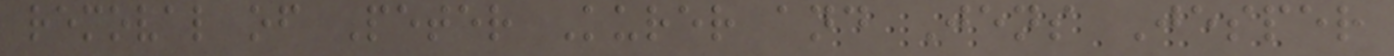removal of Peter Kurer and Jens Jesper
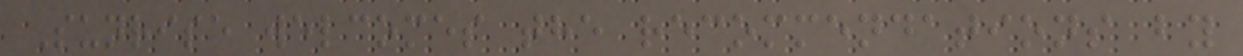Sunrise welcomes the recommendations by
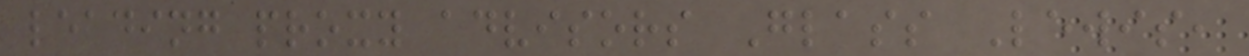leading proxy advisors Glass Lewis,
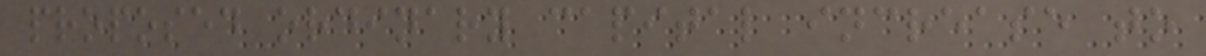proposed ordinary capital increase to
